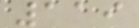119
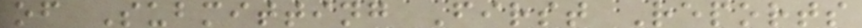of Submitting First Reports
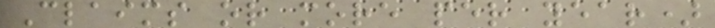Claims or more per year)
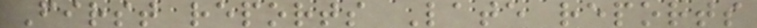First reports Late reports
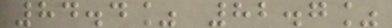84.4% 82.7%
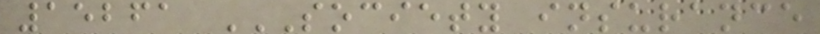15261 SOCIETY INSURANCE
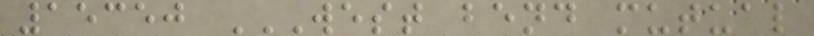15350 WEST BEND MUTUAL
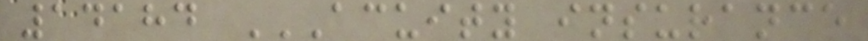14184 ACUITY INSURANCE
